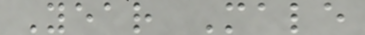Year Male
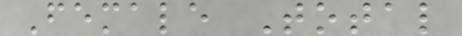Female Total
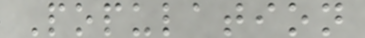Population
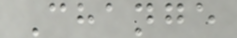Change
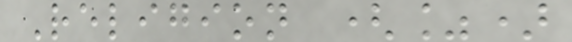Religion (%)
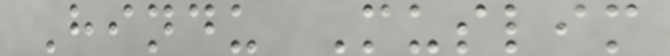Hindu Muslim
